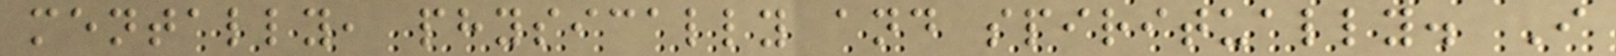mentally, physically and spiritually. I
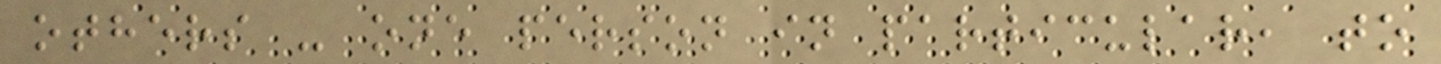others - one person in particular, to
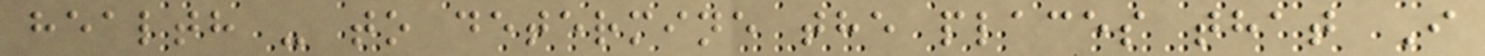health - to determine the places that I
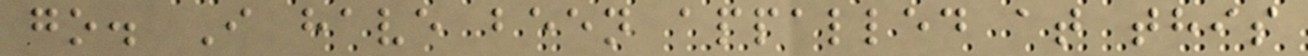go. I have been appalled at this
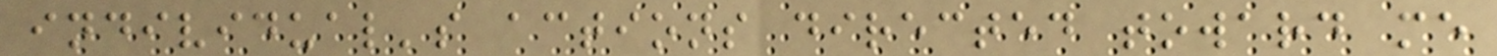individual's actions directed toward me
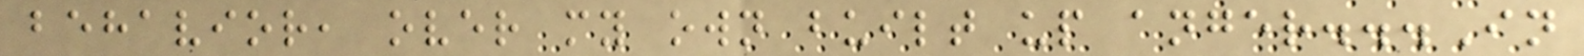behavior, over my own built up anger...In
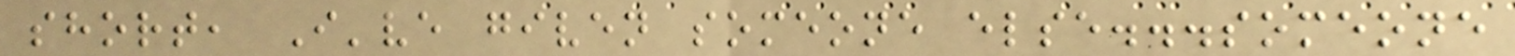short, I've given someone else...someone
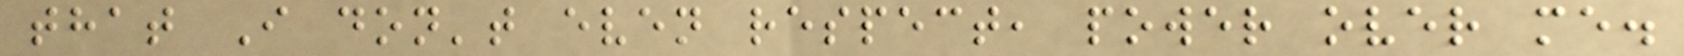that I don't even respect, power over me.
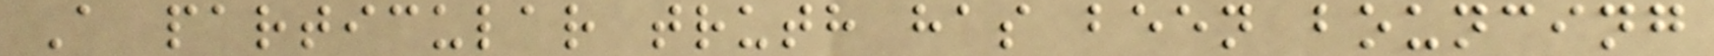A particular truth has been bouncing
